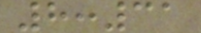8:31
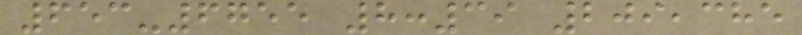653-6755 8:39 209,385
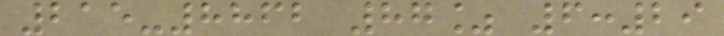215-8862 87% 6:29
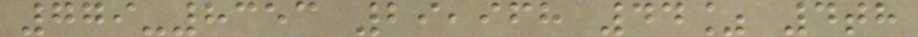779-8353 29,968 44% 4th
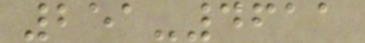251-4611
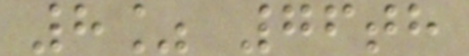8% 76th
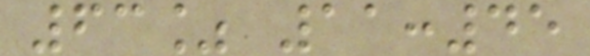63% 11:45
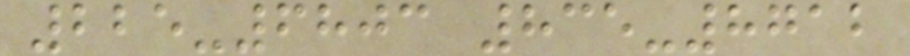225-6803 835-8712
